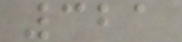321
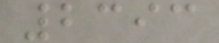2393
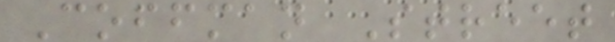Coffman Street
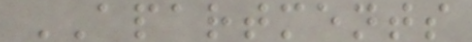APARTMENTS
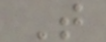T
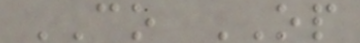CO OP
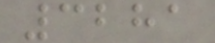3281
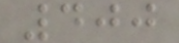400
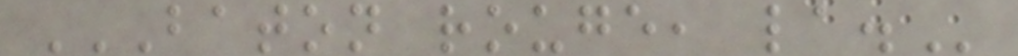BATON ROUGE, LA.
